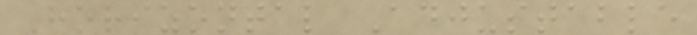Horizontal Adjustable
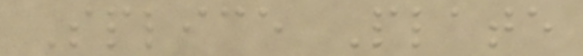Splice Plate
